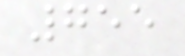755
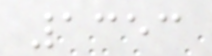1353
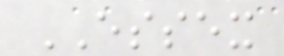ESSEX
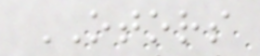OTORS
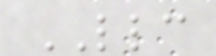LLC
